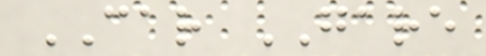CAR GARE
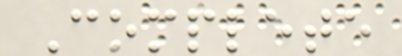Complete
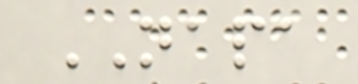NAPA
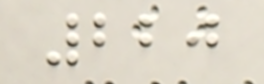220
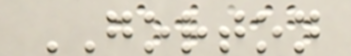GORTON
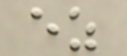ez
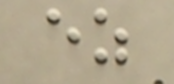ez
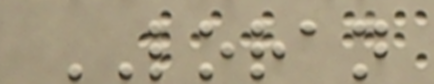LORAN
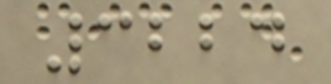3224
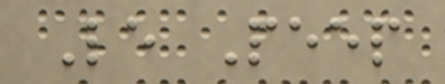Le Peep
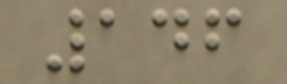146
